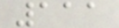111
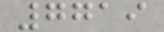7719
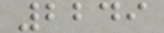2249
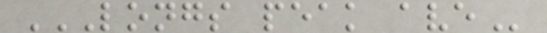LONGS PEAK AVE
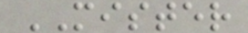MISTER
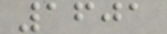1601
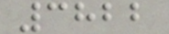3822
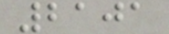2101
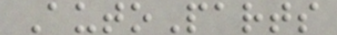AutoParts
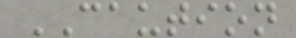CAUTION
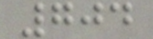704
